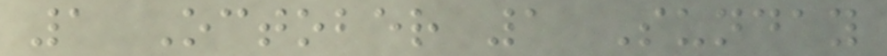1 October 1 Sunday
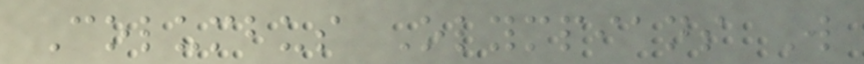Columbus Olympians W
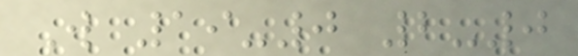W 19-0 2-0
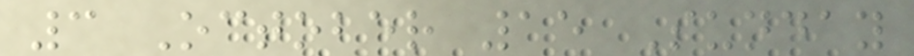3 October 15 Sunday
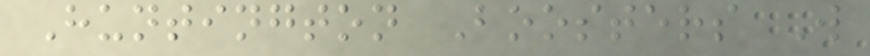Huntington Boosters W
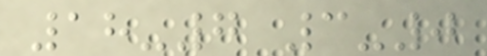18-7 3-0
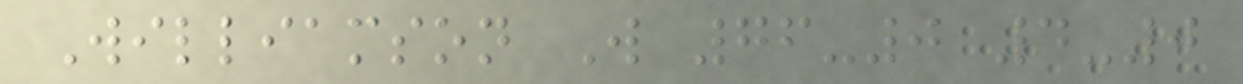Williamson W 76-0 4-0
